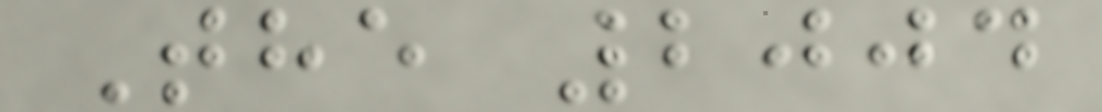The 2004
